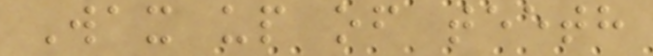Wax up of teeth
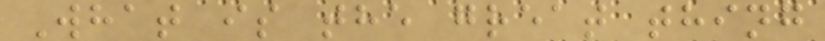What is the great thing
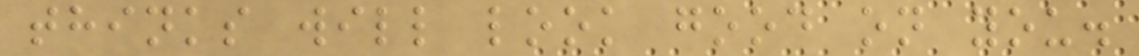thinks will look good on you.
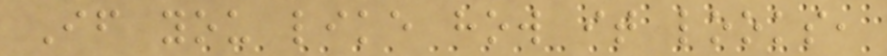If you like how it looks,
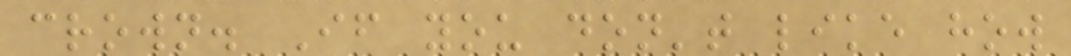crown. If you don't like how
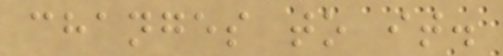changes to it.
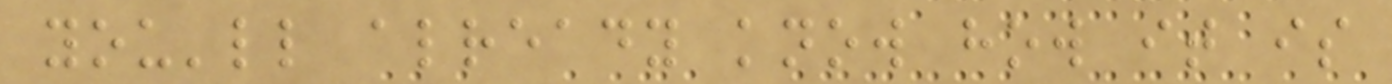you'll already know how it is
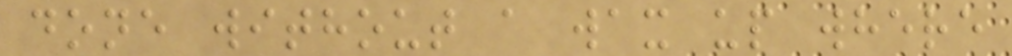done without a wax up where
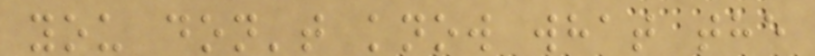you don't know what the
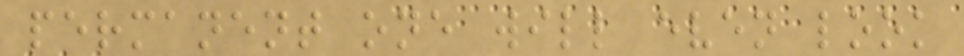permanent one will even look
